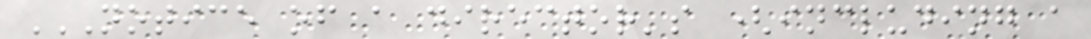NOTICE OF A DIRECTOR'S (INCLUDING A
